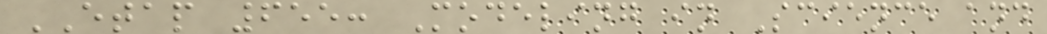ETAP 655: Modeling in Science and
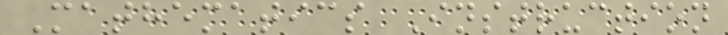Mathematics Instruction
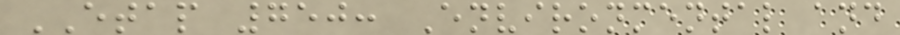ETAP 750: Environmental and
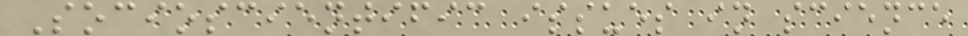Socioscientific issues in science
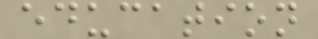education
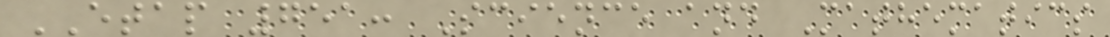ETAP 751: Science and Mathematics
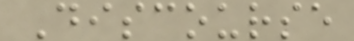Discourse
